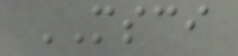MSCI
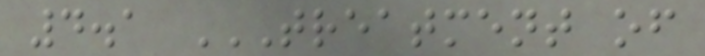4.1 TREATMENT OF
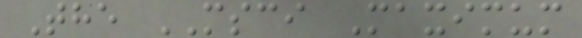The MSCI Maximum
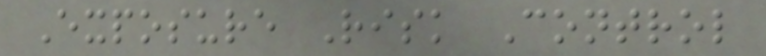Exposure Risk Control
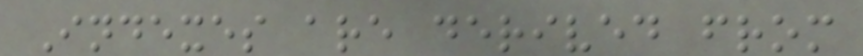Indexes are derived from
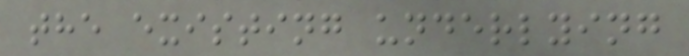the existing underlying
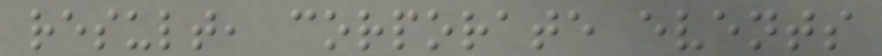result, corporate events
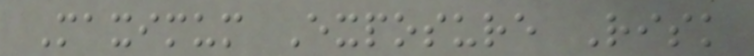Maximum Exposure Risk
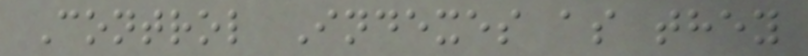Control Indexes as they
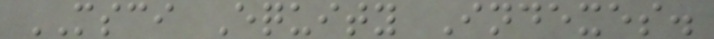MSCI Equity Indexes.
